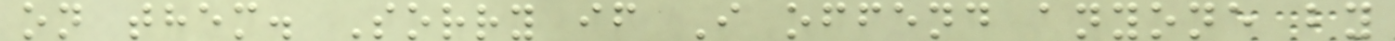on them. Sorry if I offend anyone by
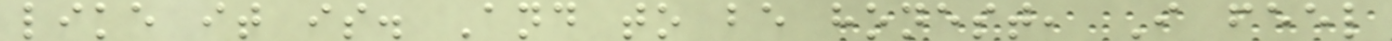like it is. And to be honest, I feel
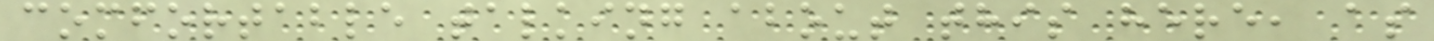comfortable talking about this here, as
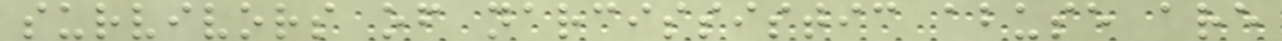survivors of narcissistic abuse are
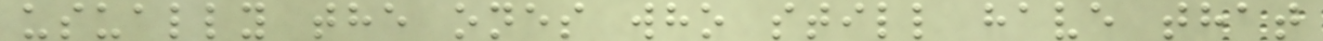usually the ones who still have that
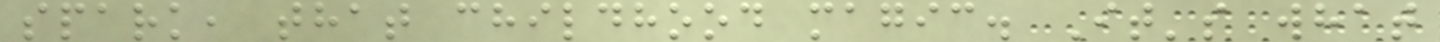spark, that childhood magic. It's what
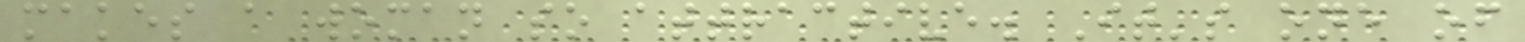makes a woman so attractive. It's one of
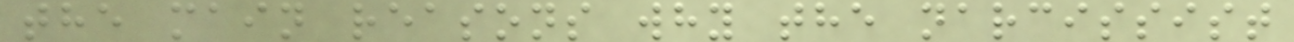the main reasons why the narcissist
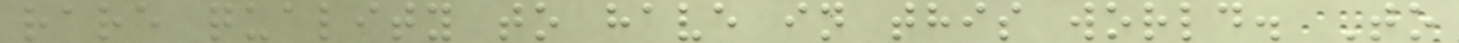rare quality to have in this world. To
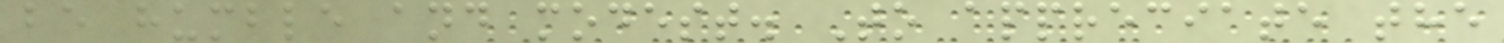be humble and modest. To appreciate the
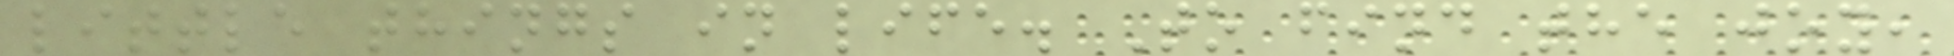little things in life. To find the joy,
